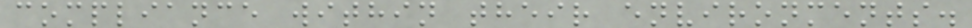compliance within their environments.
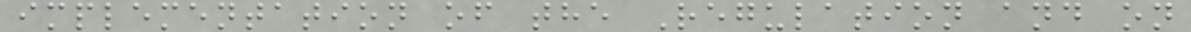implementation of the Regulation and on
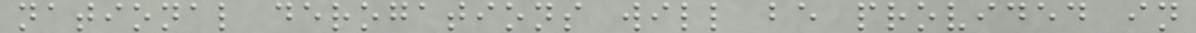national derogations will be provided in
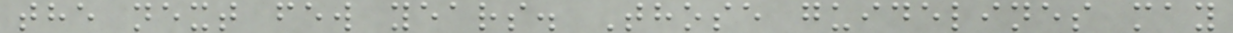the next few years. Those guidelines may
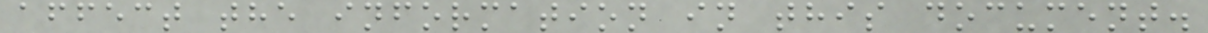affect the information in this document.
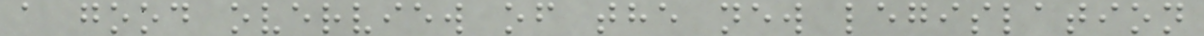a good overview of the new legislation
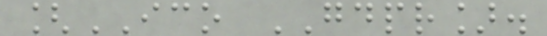[ICO GDPR].
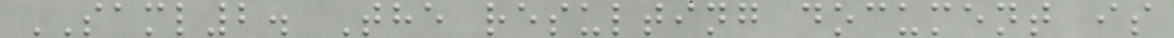SAML2. The resulting document is
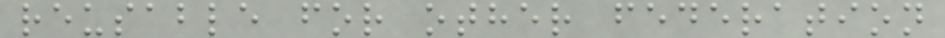reusable for other federation
